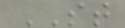ST
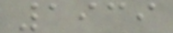1939
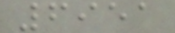6951
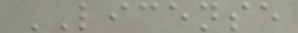LICENSE
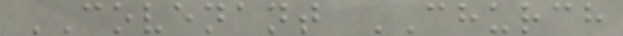COVENANT CHURCH
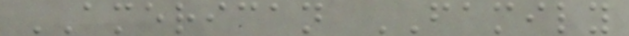AMERICAN FAMILY
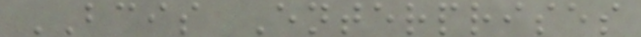BCIS Enterprises
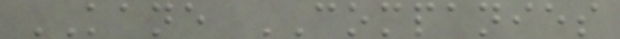KANE COMPANIES
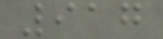917
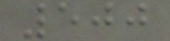500
